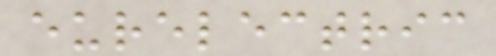eurelectric
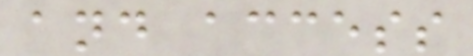and access
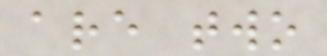are two
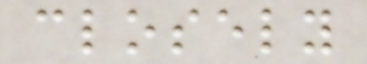closely
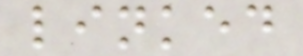linked
